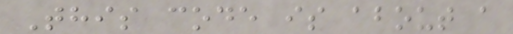This code is about a
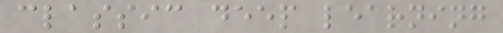classic deep learning
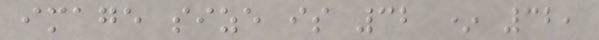image size is 32 * 32,
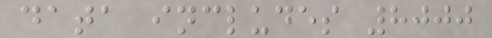data includes 8000
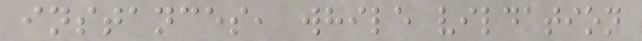instances, while vildation
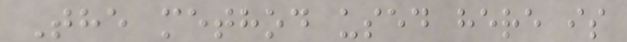The method used here is
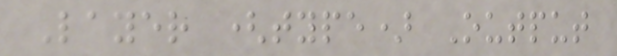Layer (type) Output
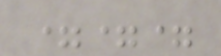===
